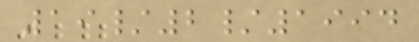19/2/1994
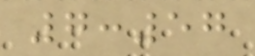7:57
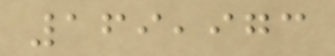169,973
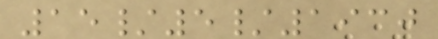15/5/1930
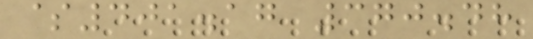$401.17 370.48
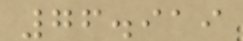76.919
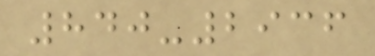840-2936
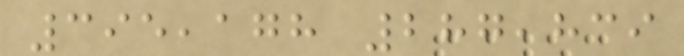395,178 287,839
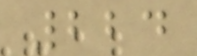224
